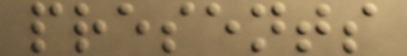presents
